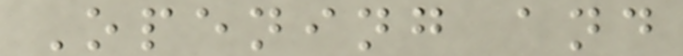Opening and
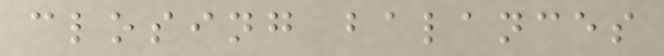closing balances
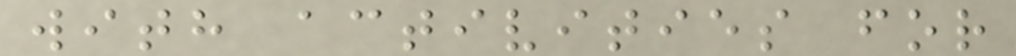with activities for
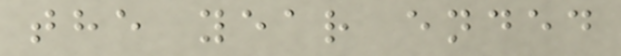the year ended
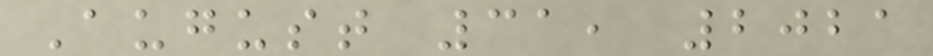August 31, 2021
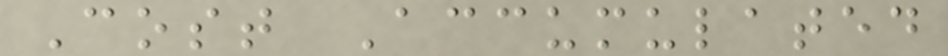Cost Accumulated
